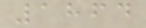1864
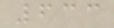633
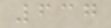637
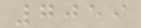7059
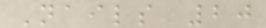Nails 20
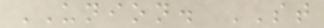UNION. ST
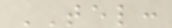TEL:
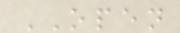OPEN
